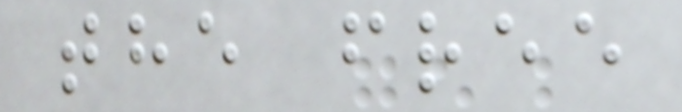the free
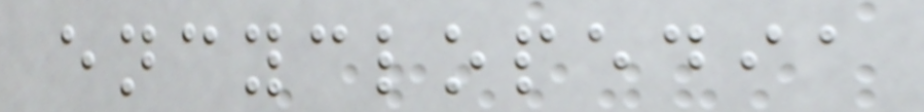encyclopedia
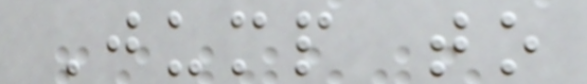Jump to
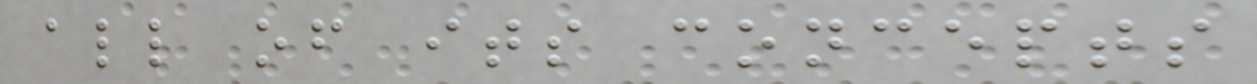all of its concepts
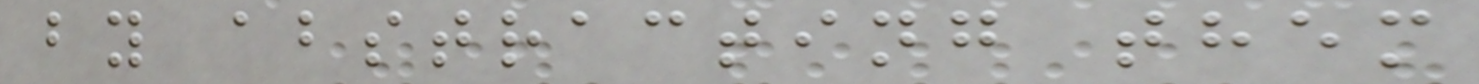by abstracting them
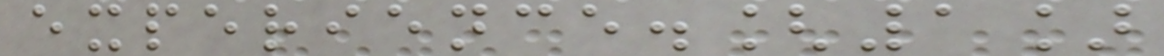experience.[1]
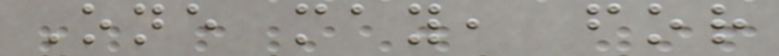One may, for
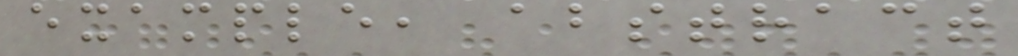example, abstract
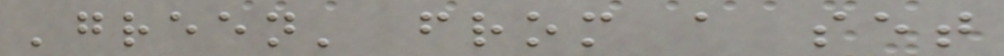'green' from a set
